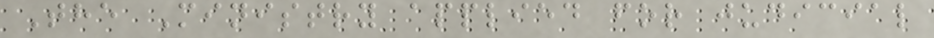The Ministry applied for judicial
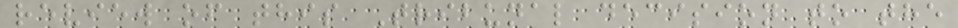review of this Tribunal decision to the
